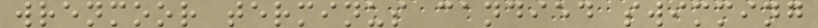wrenmoor terminus candied swimming
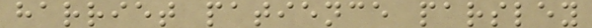harriet patience parsley
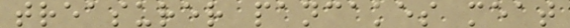treasurer pancakes meat
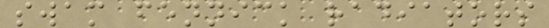swam fennick radiators
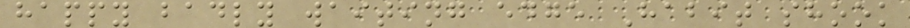happy badly waiting edge Habit shook
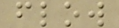flow
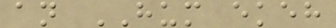an HUM ekeh
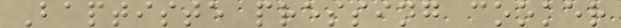Baptiste pressing cooker
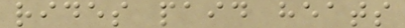rides paid heats
